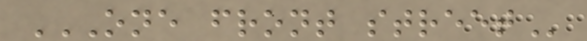ONE FRONT STREET
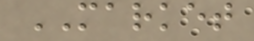MARKET
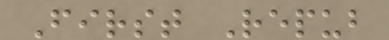First Repub
